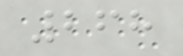268
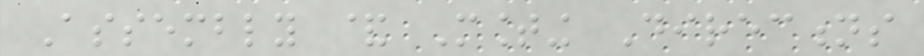Assembly & Mounting Directions
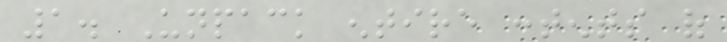1. Unpack entire contents of
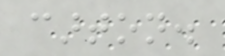carton.
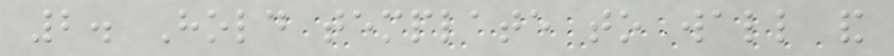2. Hold template to wall and
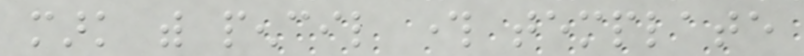mark with pencil through template
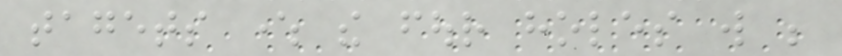tagets where the four holes will be
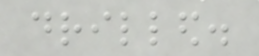drilled.
